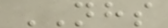NHS
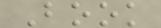Book
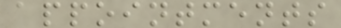appointments
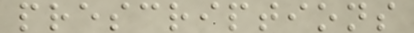prescriptions
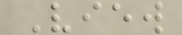View
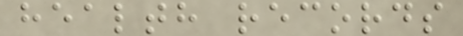health records
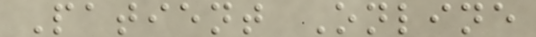Patient Online
